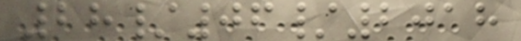28/06/2018
